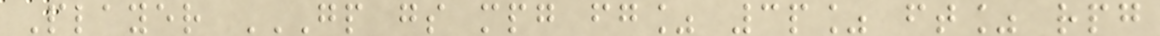Player GP GS MPG FG% 3P% FT% RPG
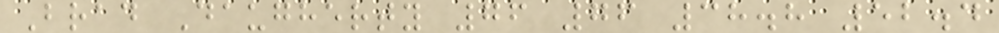Brad Daugherty 76 76 38.8 52.4
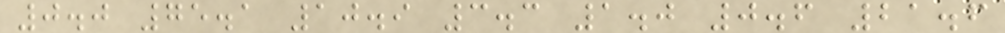0.0 75.1 10.9 3.3 1.0 0.6 21.6
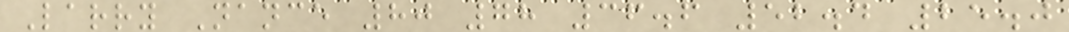Larry Nance 80 78 36.6 52.4 25.0
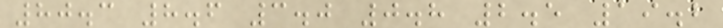80.3 8.6 3.0 0.8 2.5 19.2
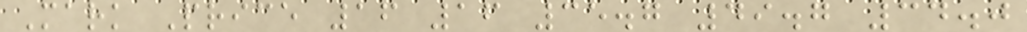Mark Price 16 16 35.7 49.7 34.0
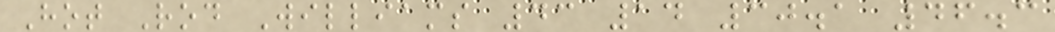Hot Rod Williams 43 14 30.1 46.3
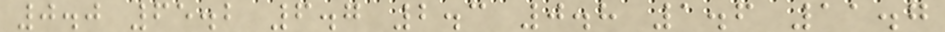0.0 65.2 6.7 2.3 0.8 1.6 11.7
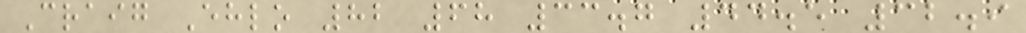Craig Ehlo 82 68 33.7 44.5 32.9
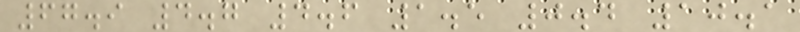67.9 4.7 4.6 1.5 0.4 10.1
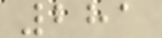281
